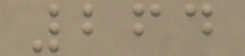264
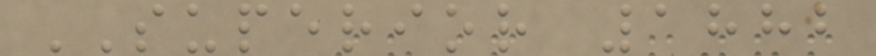SUPERIOR 1882
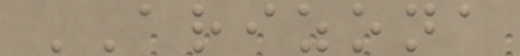ARIZONA
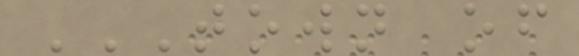TOWN OF
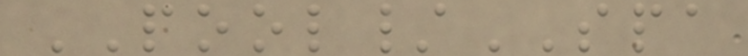POOL/SPA
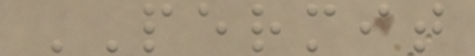PERMIT
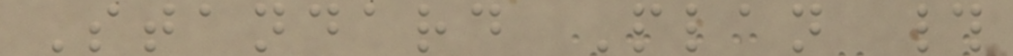Standard Plan #
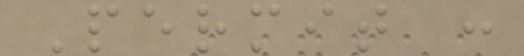Permit :
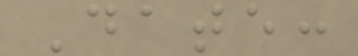Date:
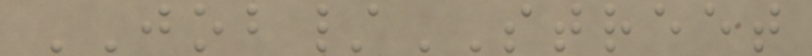JOB/STREET
